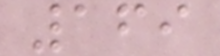169
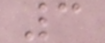3
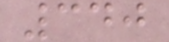340
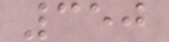350
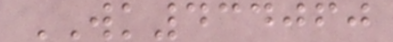WK434060
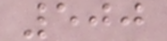500
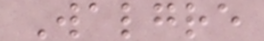Walgre
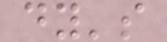dy's
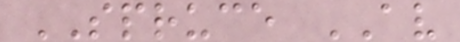SPRUCE AV
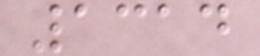1314
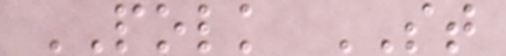POLK ST
